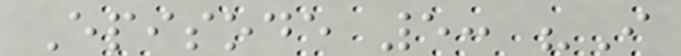Episode 5: "I
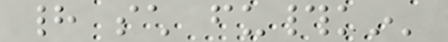had such fu#kin'
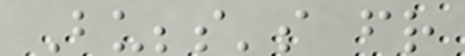Bubbs's friend
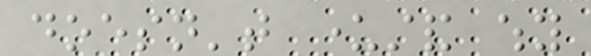doesn't understand why
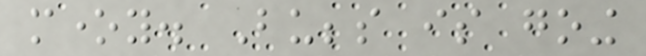money. Bubbs is going
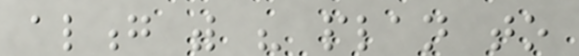along with his plan to
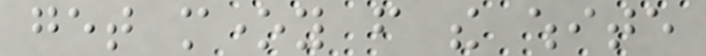get money from the white
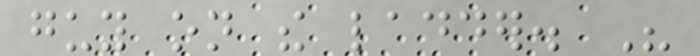guy on the ladder. His
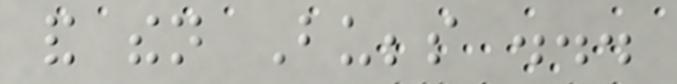and then Bubbs ...
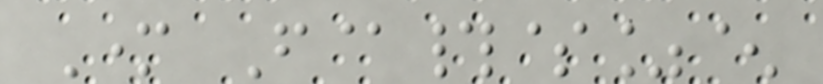Mother F@#$%^
